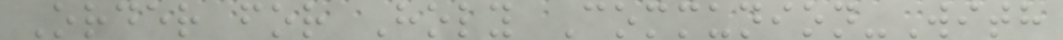Order for Holy Communion-With
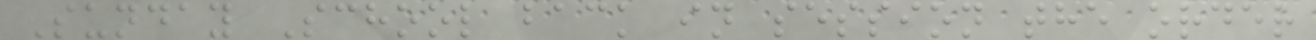Sunday School back in session the order
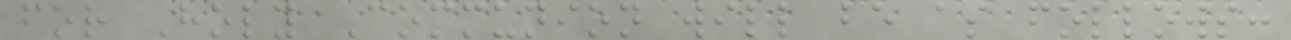for Holy Communion will be as follows:
